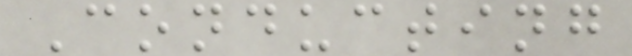Conducting
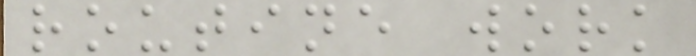routine work
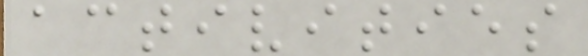activities
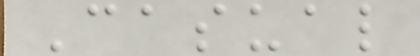Casual
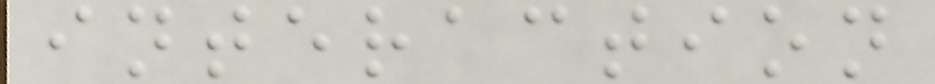interaction
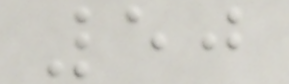50
